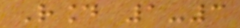Round 1-3
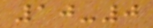10-0
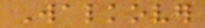Walkover
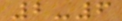2-6
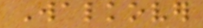Walkover
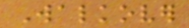Walkover
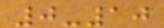0-10
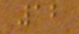12
